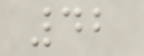42
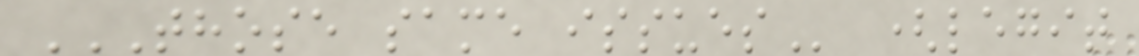THOSE SAME ISSUES (legit
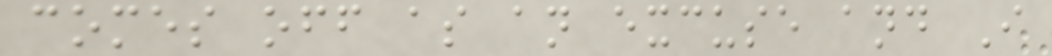comes off as an excuse and I
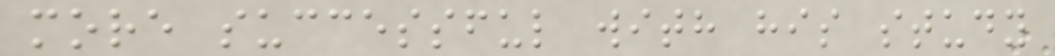more successful with his study
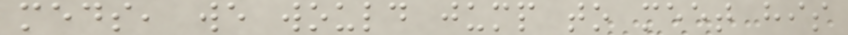meds, we would jump to meet his
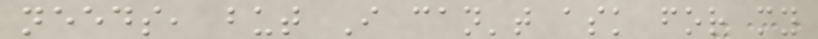needs, but I can't ask for my
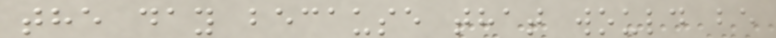the day because that would be
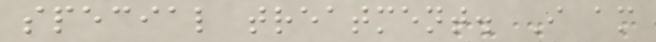special treatment. I am
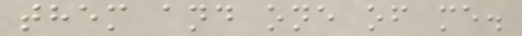them and one of me.
